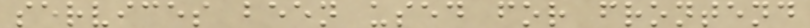services been used for frontend
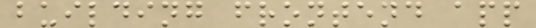building frontend app
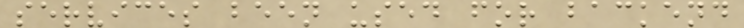services been used for backend
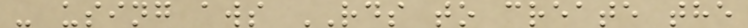- using aws RDS to create the
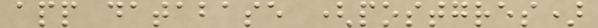app database (postgres)
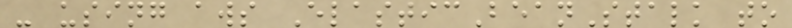- using aws ElasticBeanStalk to
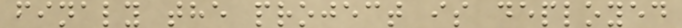finaly the project is deployed
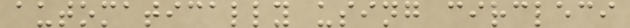automatically using circleci
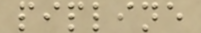pipline
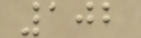102
